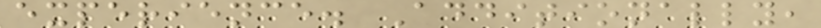experience. Additionally,
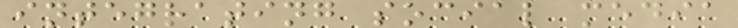integrating social media
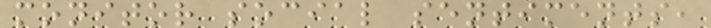monitor social sentiments,
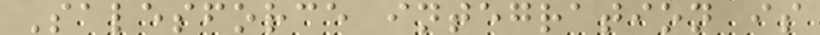Salesforce integration is
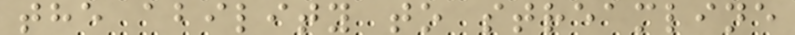the ability to streamline
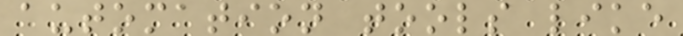automation tools like
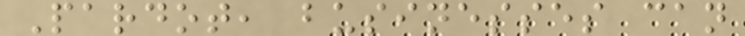Pardot, businesses can
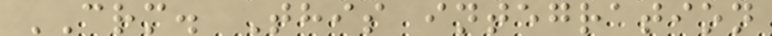CRM. This integration
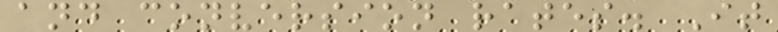and conversion rates. It
